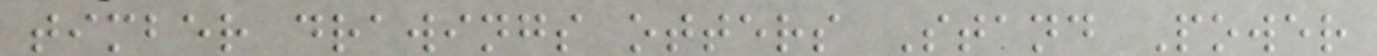timber drawings otters Stand Power
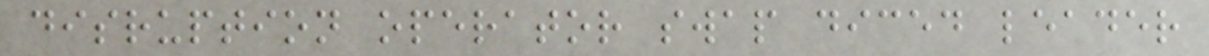disruption operator swap diced leader
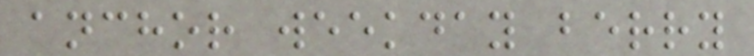anchor weekday berry
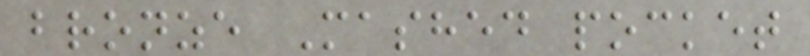bronze Mashed pocket
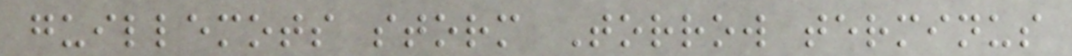guillemots storm Torrow terminus
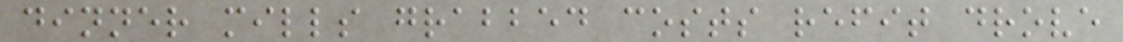dinner mills grabbed costs refit drove
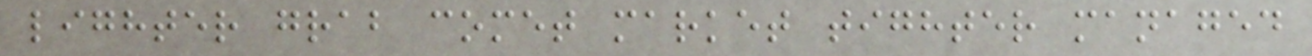lighter grab comet market tighter managed
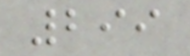299
